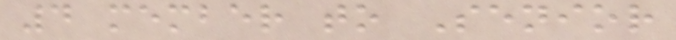4 member to Senior
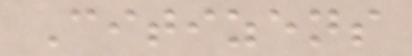Citizens
